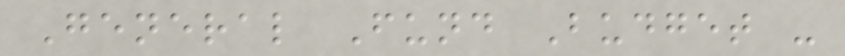General Fund Budget -
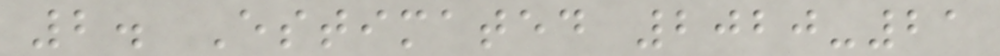2. Estimated 2020-21
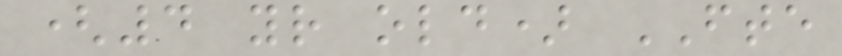(4 yr old) FTE
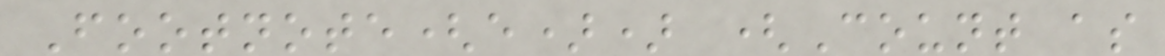Footnote(e)) (Count as
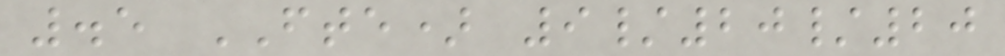.5 FTE) 9/20/20
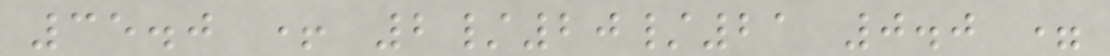35.0 + 2/20/21 0.0 =
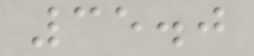35.0
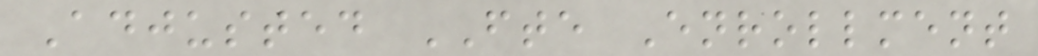Adjusted FTE Enrollment
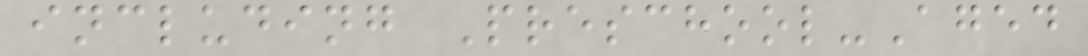including Preschool-Aged
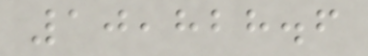10,828.6
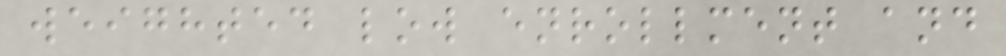weighted low enrollment and
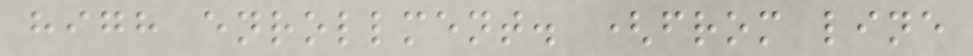high enrollment. (from line
